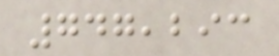747,293
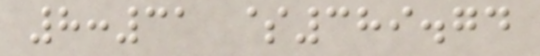8:31 $389.74
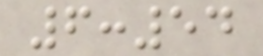6:54
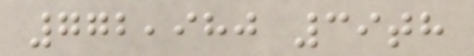772,980 39th
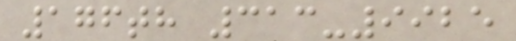176th 313-9925
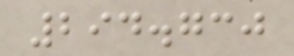294.730
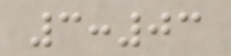3:03
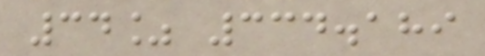34% 334.189
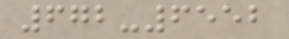672-6552
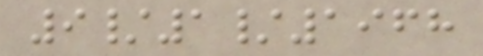9/1/1968
